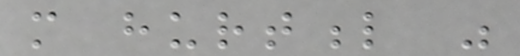more hurtful was
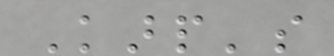Karp's
